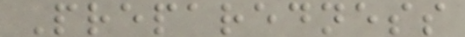Preparedness
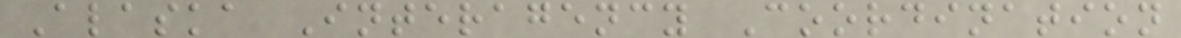Alaska Interagency Coordination
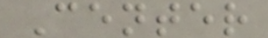Center
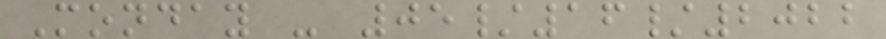Monday - 05/16/2022
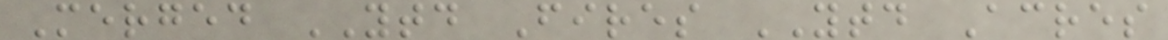Merged YTD Fires YTD Acres
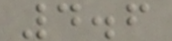4.6
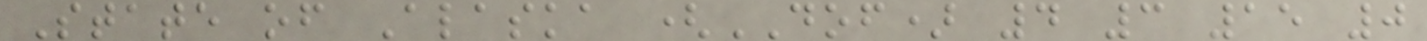State of Alaska (DOF) 4 3 15 0
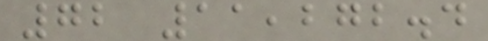72 11,272.4
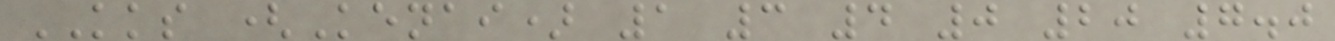KKS (Kenai) 1 3 4 0 20 7.0
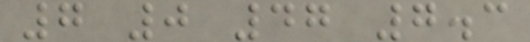7 0 47 7.3
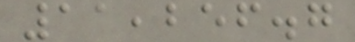11,256.7
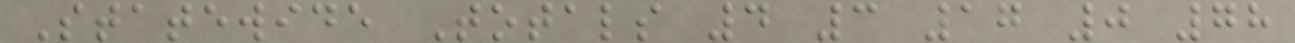Statewide Totals 4 3 17 0 78
